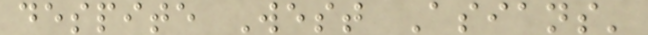despite West Asians'
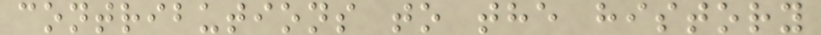contributions to the history
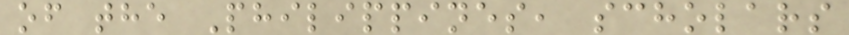of the Philippines, scholars
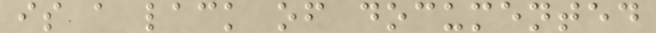is a lack of documented
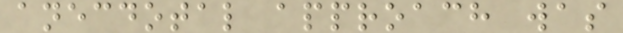anecdotal approach was
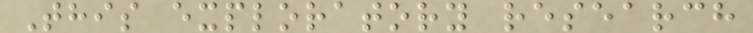This exploratory research
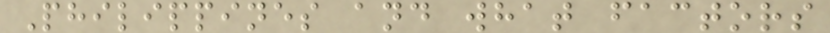Philippines and what factors
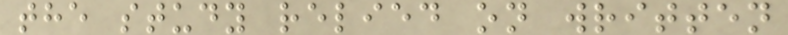the study relied on written
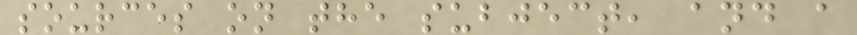sources on the subject, and a
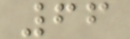66
